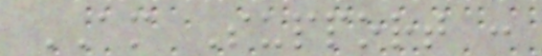AM Support :
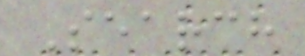Search
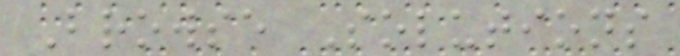Browse Solutions
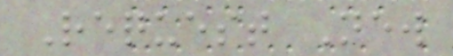Request New
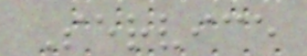Service
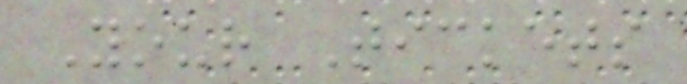Your Tickets
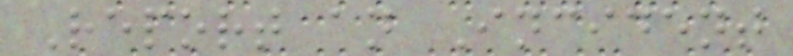Report an Incident
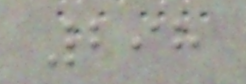298
